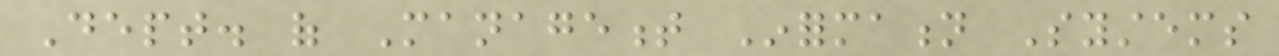Dept. of Management Information Systems
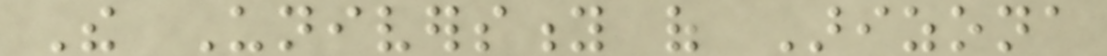The University of Arizona
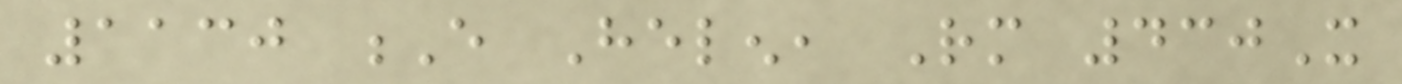1130 E Helen, Rm 430X
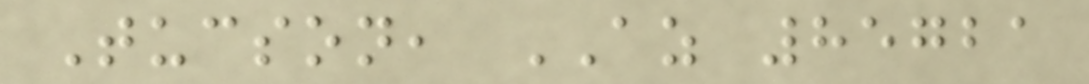Tucson, AZ 85721
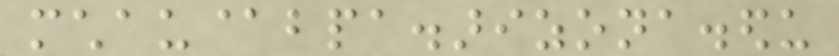mchau@bpa.arizona.edu
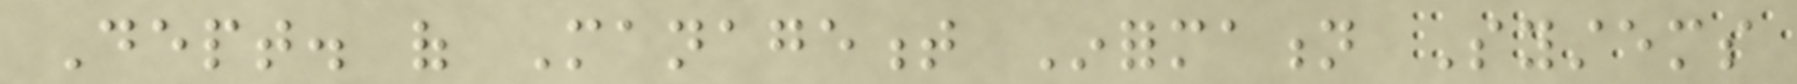Dept. of Management Information Systems
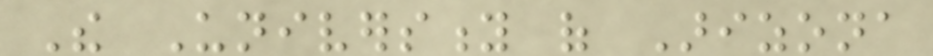The University of Arizona
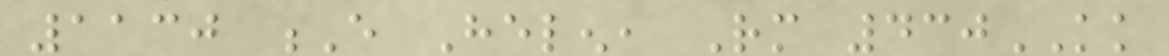1130 E Helen, Rm 430KK
